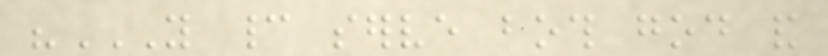"YOU CANNOT SERVE BOTH GOD AND
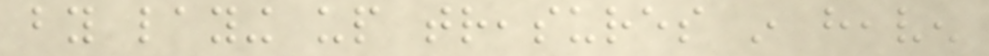by laying up treasures in heaven
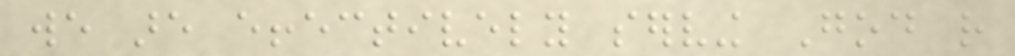we are effectively serving God rather
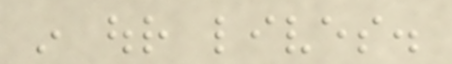in our lives.
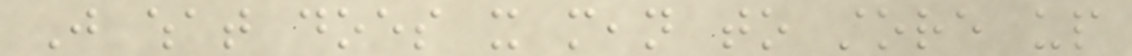Just what does it mean to store up
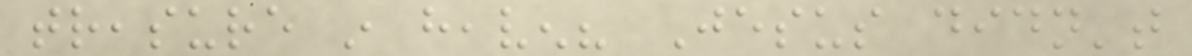treasure in heaven? Jesus didn't
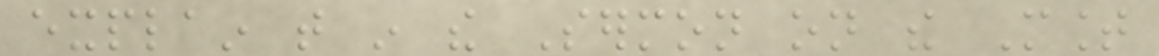explain that in the Sermon on the Mount
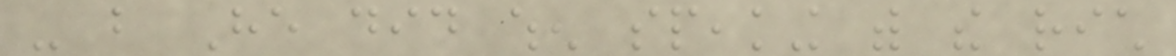- but He did when speaking with the rich
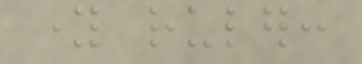young ruler:
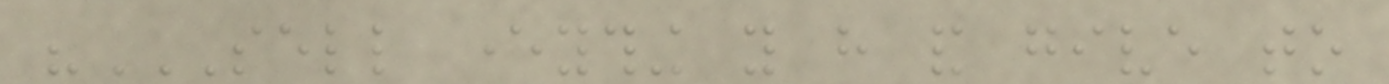"SELL EVERYTHING YOU HAVE AND GIVE TO
